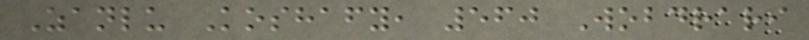Zanlu Koshafy, 560 Wobdrari
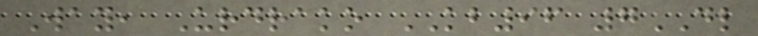Way, Urdrako KB96 7DL
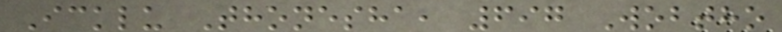Icklu Thonesha, 697 Wobtho
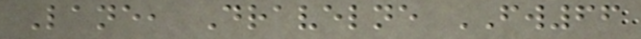Lane, Dravelne FW66
